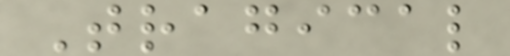Tragical
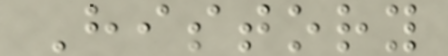History
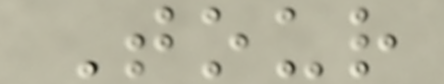Tour
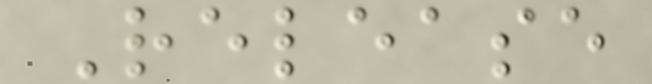Release
